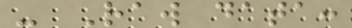- Raw data:
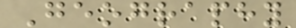Geography
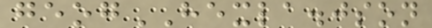geogHEXLA.json
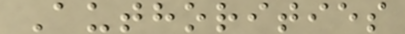Authorities
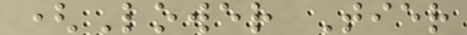(Lower Tier
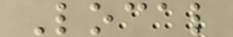Local
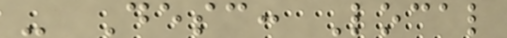- Desc: Local
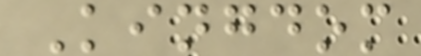Kingdom
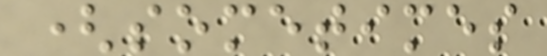(sometimes
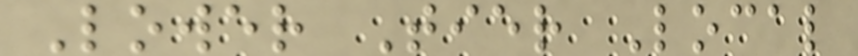Lower Tier Local
